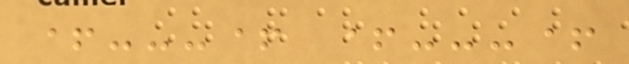+---+ +---+
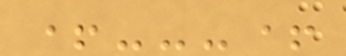+---+
